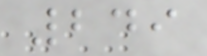249
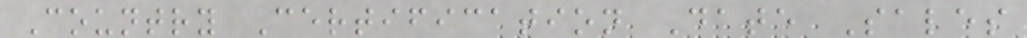Country Certification Date Sales
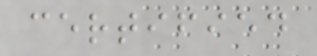certified
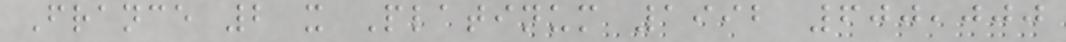France 2 x Platinum 1992 600,000
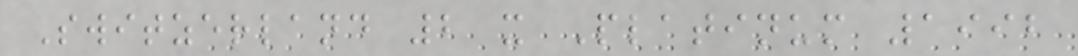Switzerland 2 x Platinum 1992
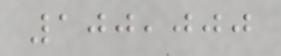100,000
